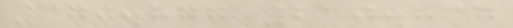370.877 210.837
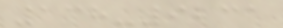138-9231
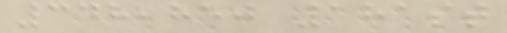348,850 181st
